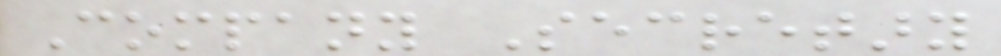Company Secretary
